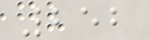252
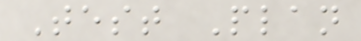Test Plan
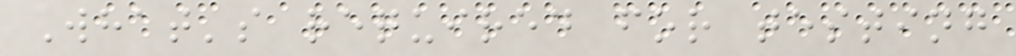What's required for testing
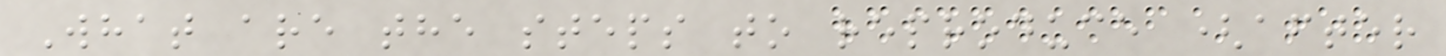What are the steps to reproduce (after
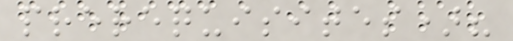prerequisites)?
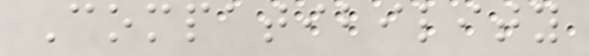Compatibility
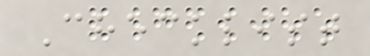Checklist
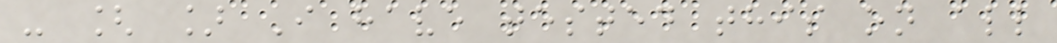- [ ] I have tested this on all
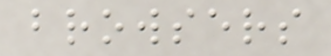browsers
